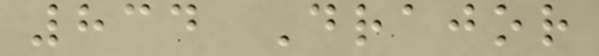834 Drajor
